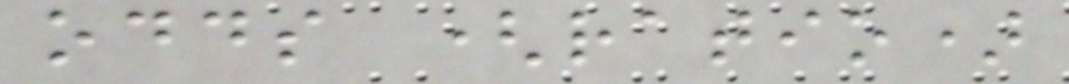odds (ratio)
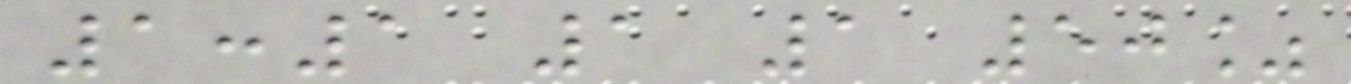1:1 1 1 50%
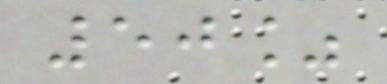50%
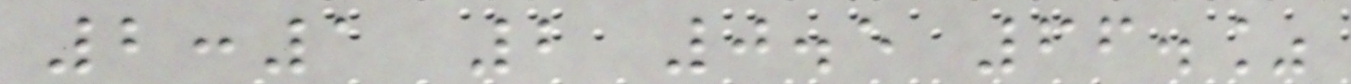2:1 2 0.5 66.%
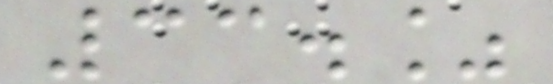33.%
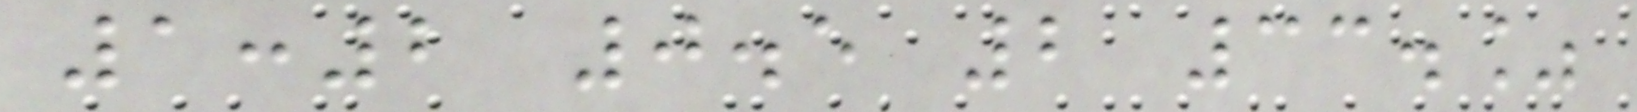1:2 0.5 2 33.%
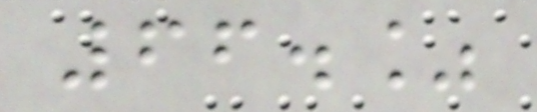66.%
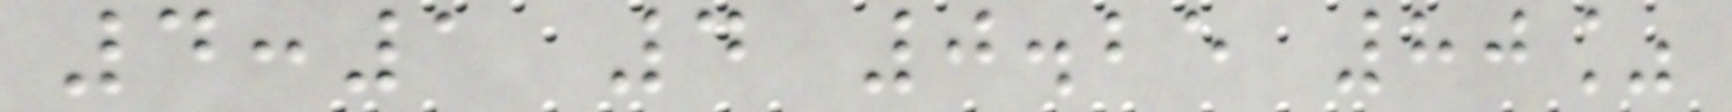4:1 4 0.25 80%
